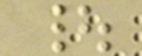|
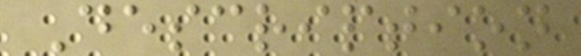Description
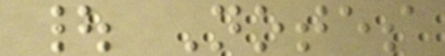| Notes
